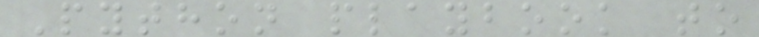Python playbook to
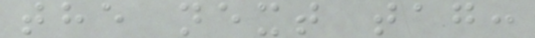the next tag:
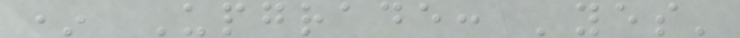* Upgrade: 'yes'
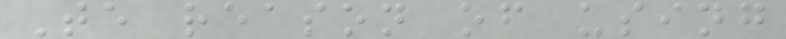Te reason of using
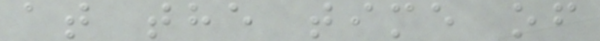at the time of
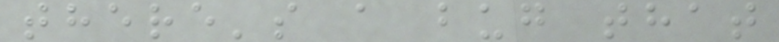there's a bug that
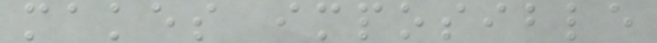makes imposible
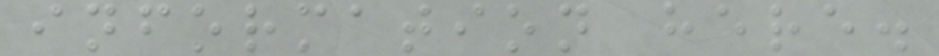information here.
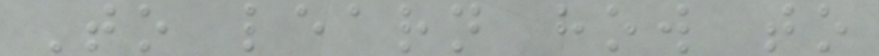To learn how to
